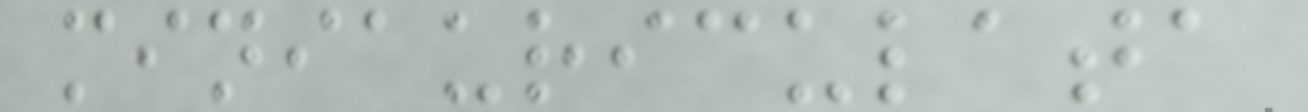miniauriculata
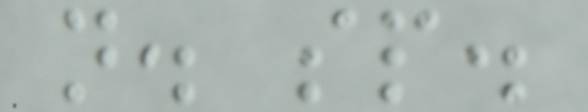n. sp.
